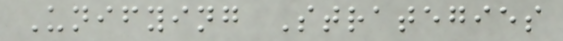Unifying Strategies
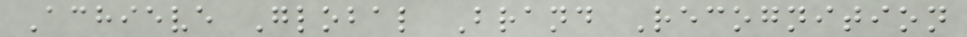Achieve Global Brand Recognition
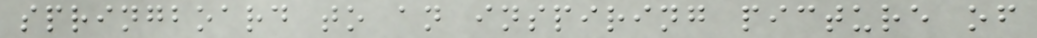springboard to an inspiring picture of
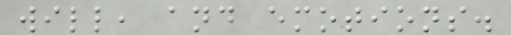will, and emotions.
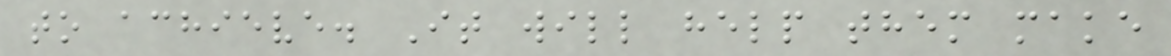to achieve. It will help them make
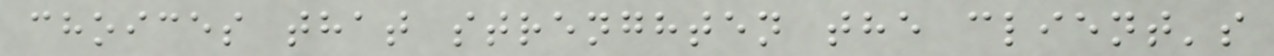choices that strenghten the client's
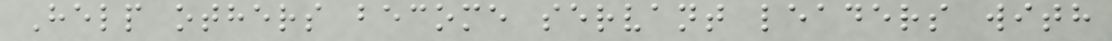Help others become servant leaders with
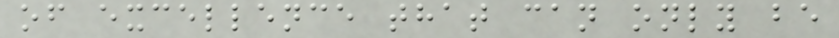of excellence that can only be
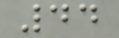44
